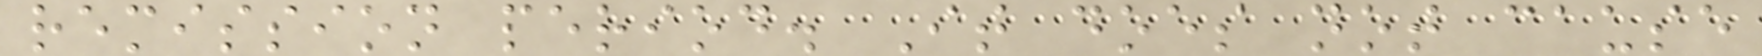remission period. It does not cause
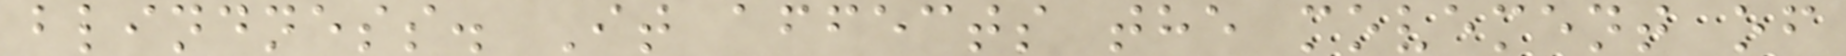blindness. It affects the movement of
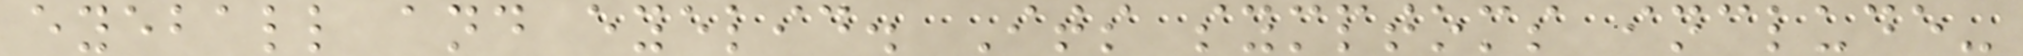eyeball and eyelid. Its symptoms include-
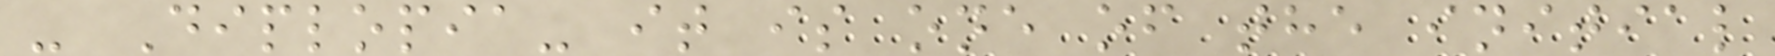- Diplopia- it is one of the initial
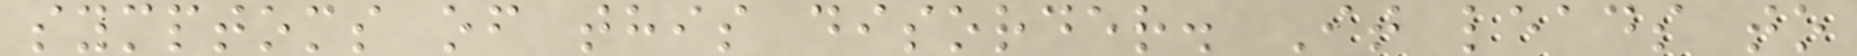symptoms of this disorder. It leads to
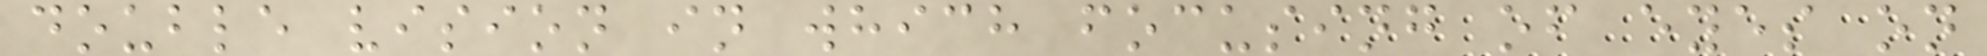double vision in which focusing of eyes on
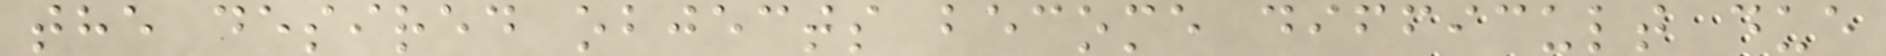the desired objects become difficult due
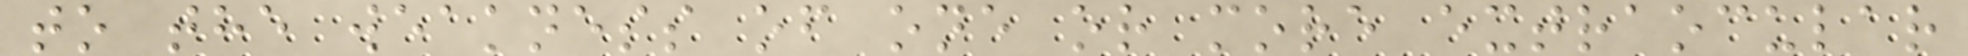to the weakness of one or more extraocular
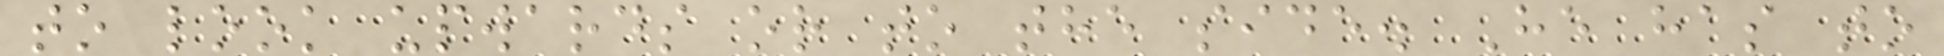to look upwards or to the side. He has to
